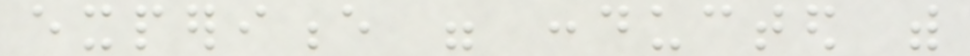experience were conducted with
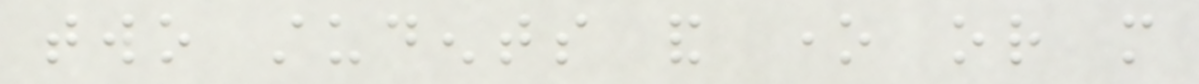two students and one or more
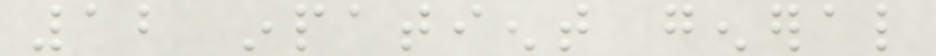12 inpatient general
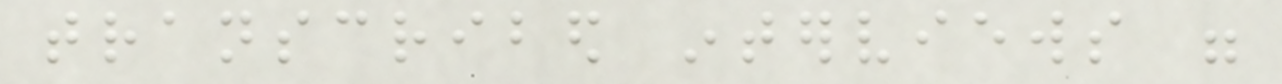transcribed interviews were
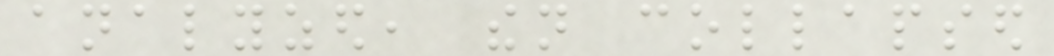analyzed, then collapsed
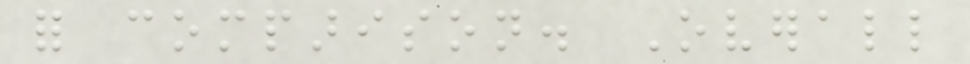for comparison. Overall
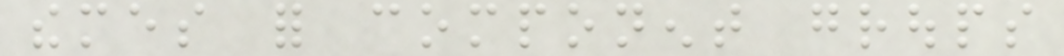themes for component groups
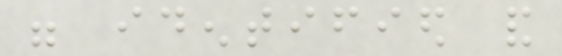were identified and
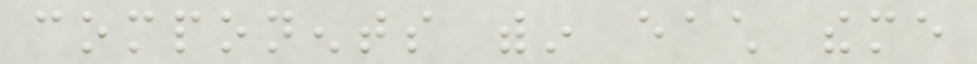components within each theme
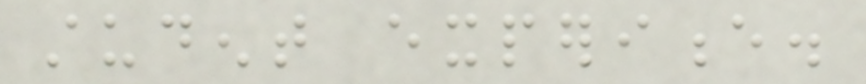student experience.
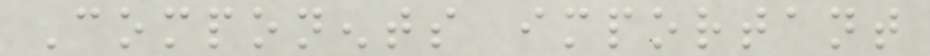Components important
